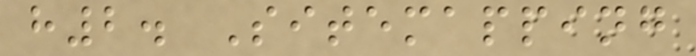h2. Sitemapping
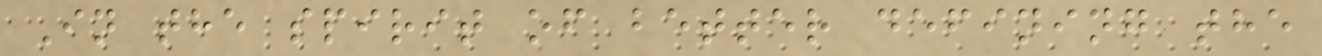In the spirit of better defining the
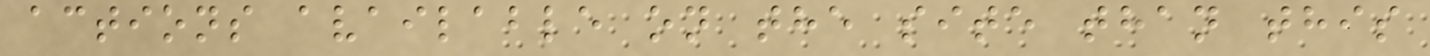actions available on the site than this
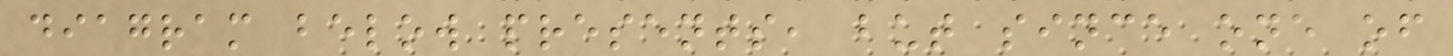diagram below presents, but since one of
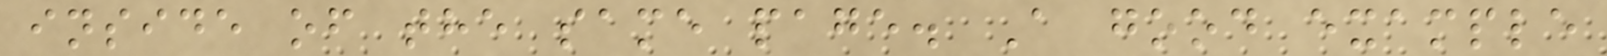inside of the same page. A good example
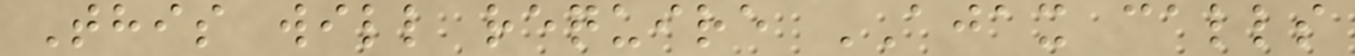This will require AJAX calls
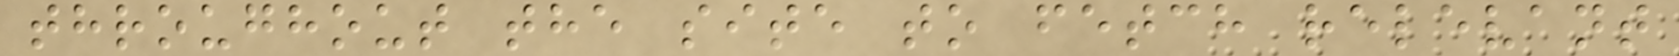throughout the site to fetch relevant
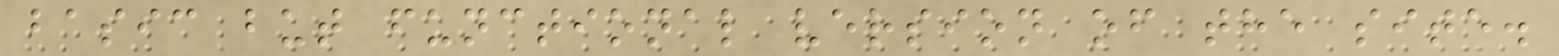basic but functional version of the site.
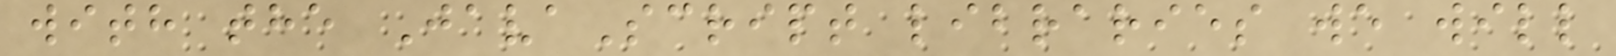with the JavaScript libraries we will
